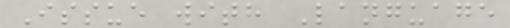Issue with Language
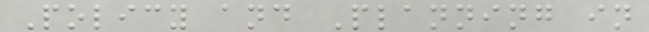Policy and Planning in
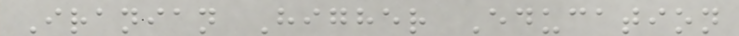Iranian Higher Education
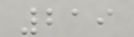219
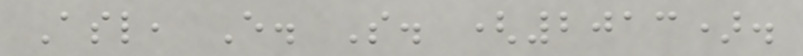Asl, E. S. (2013).
